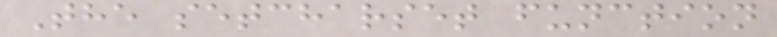The setcharset function
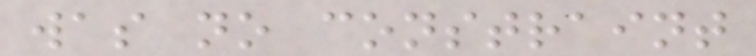was no constraint
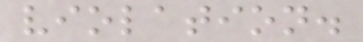violation.
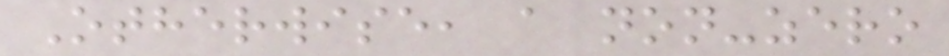Otherwise, a non-zero
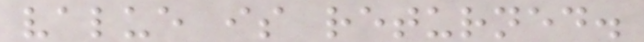value is returned.
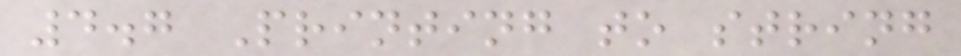4.7 Printing to string
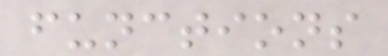functions
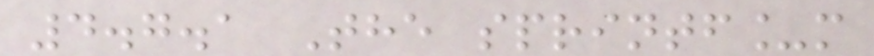4.7.1 The sprintf_m
